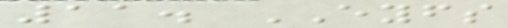11. EYFS
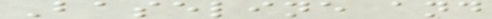Baseline and
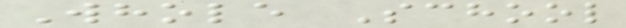Whole School
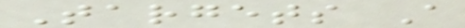Targets A
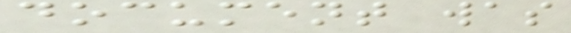document was
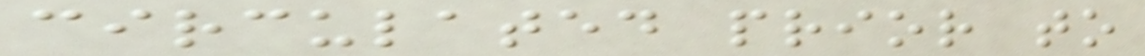circulated prior to
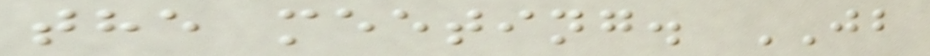the meeting. JB
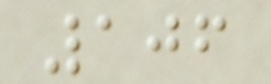106
